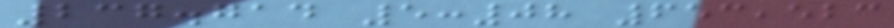237.714 5:08 653,523
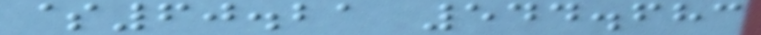$60.21 544.683
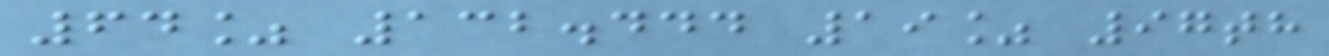64% 132.444 19% 97th
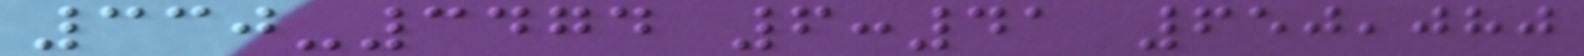330-3474 6:41 650,080
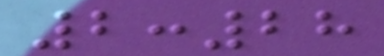2:28
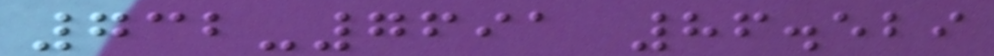732-7691 86.529
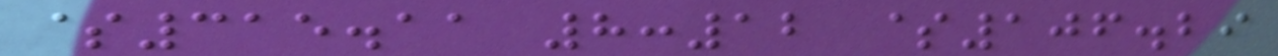$315.11 8:12 $106.29
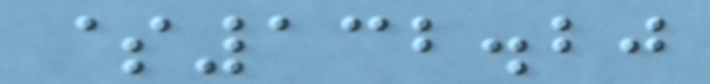$132.20
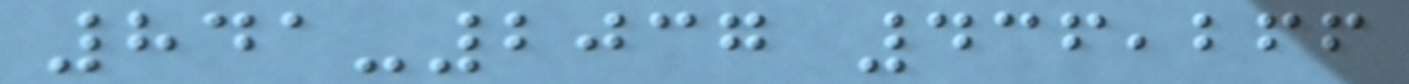841-2037 436,266
